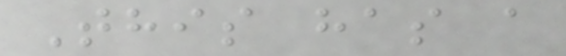This has a
